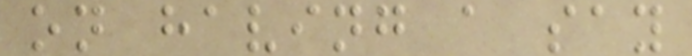on having a say
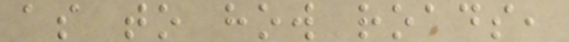as to how roads,
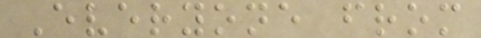Everyone from
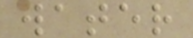water
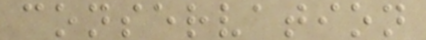conservation
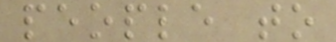people to
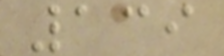139
